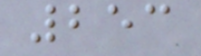253
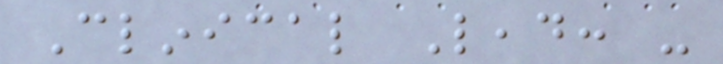Clinical Lead: -
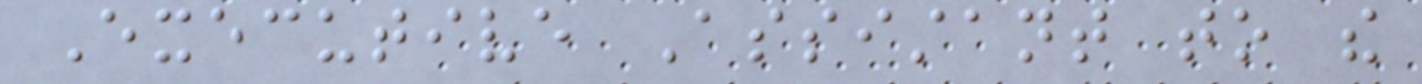Executive Assistant to the
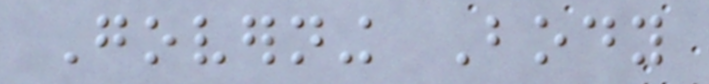Governing Body
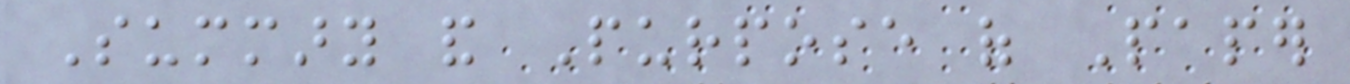Summary and Purpose of Paper
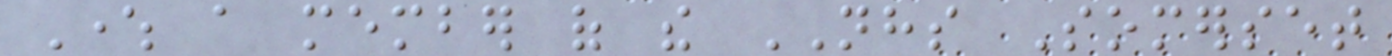Where a member of the NHS Somerset
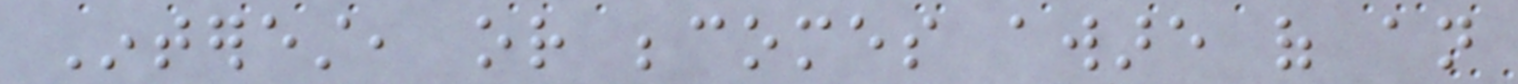Interest, or becomes aware of an
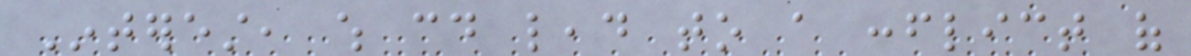Interest, which could lead to a conflict of
